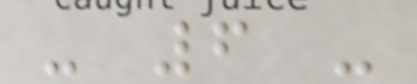- 6 -
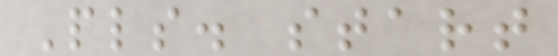Pls. start
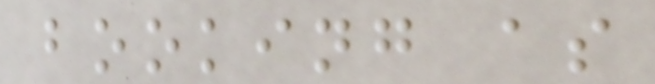booking as
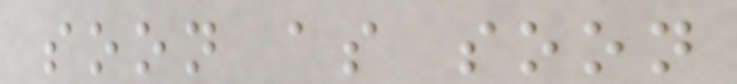soon as soon
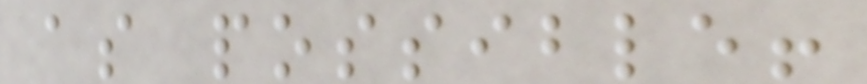as possible!
